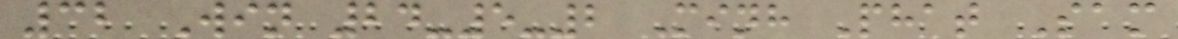32 Win 24-5-2 Minh Phat Sam
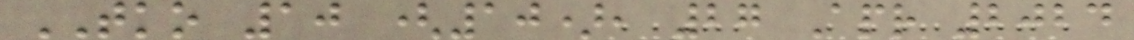TKO 10 (10), 27 Apr 2024
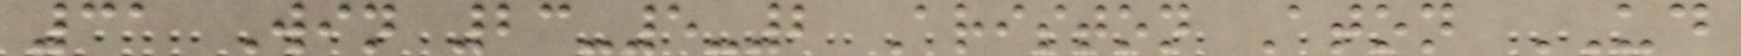31 Win 23-5-2 Ariston Aton UD
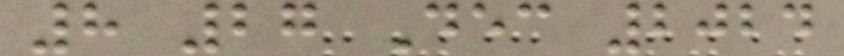8 27 Dec 2024
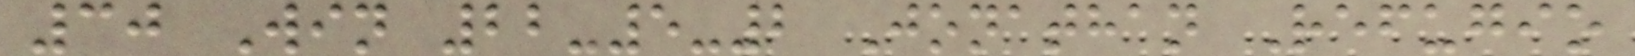30 Win 22-5-2 Jonathan Refugio
